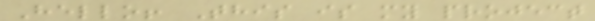Hello! This is my project
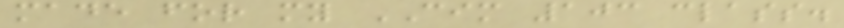made for my CIM 103 class.
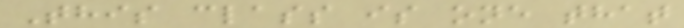This class is one that
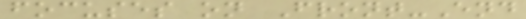focuses on Front-End
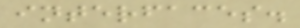interfaces.
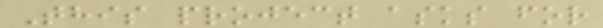This project asks for
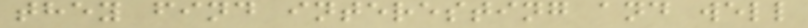they find interesting and well
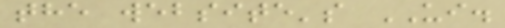the website's UI.
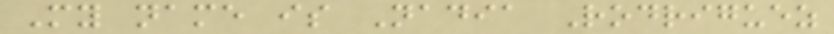My name is Nadia Rodriguez
